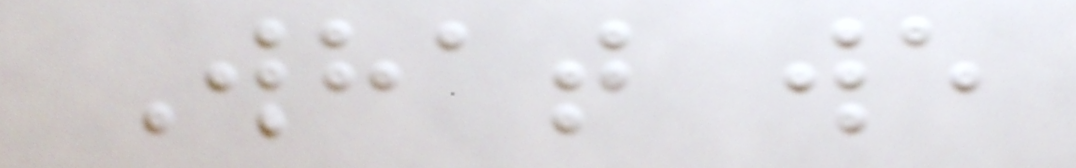What we
